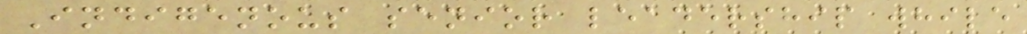Indigenous senior leadership while
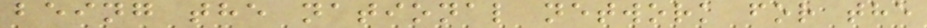being the national network for the
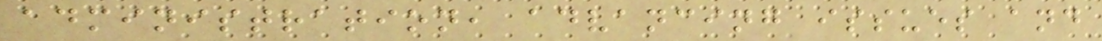administration, advancing issues and
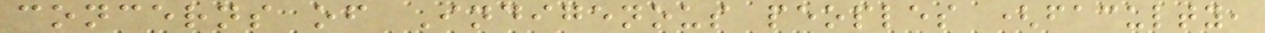concerns of Indigenous peoples (faculty,
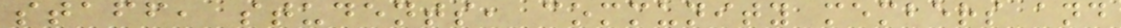staff, students, community members and
